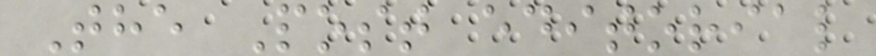The Post editorial
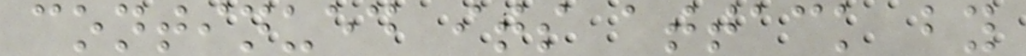continued its attack by
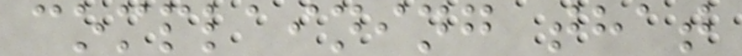complaining that
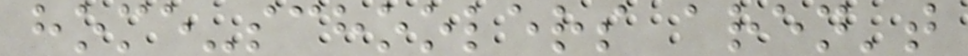home-schoolers aren't
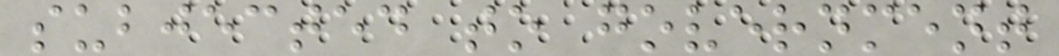subjected to government
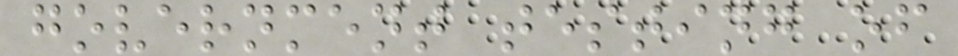government testing of
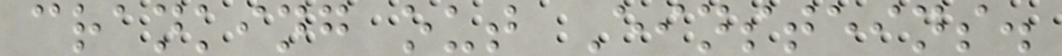cranking out Einsteins.
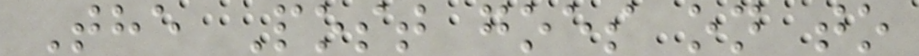The Post goes on to
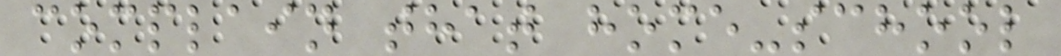complain that home-school
